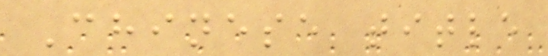Chinese title
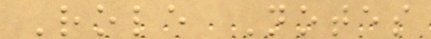Role Notes
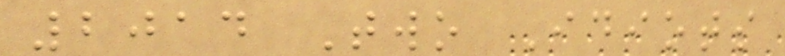2014 Two Idiots
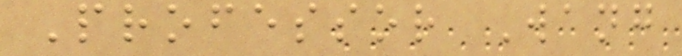Professor Wang
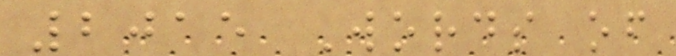2015 Words of
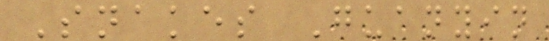Snakes Guanyin
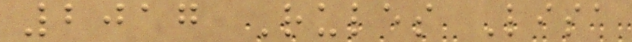2017 Rules Lisa
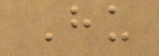Hu
